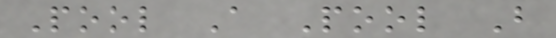Pool A Pool B
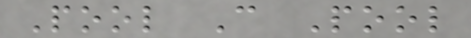Pool C Pool
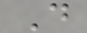D
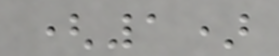(1)
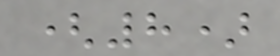(8)
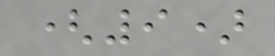(9)
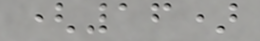(16)
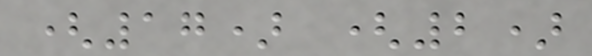(17) (2)
